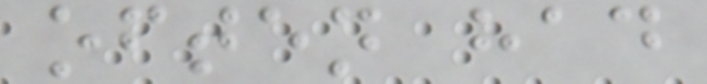often had
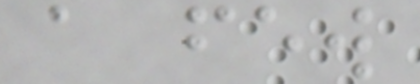a few
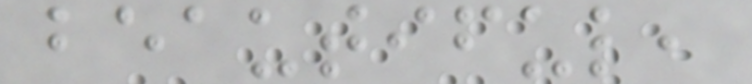beautiful,
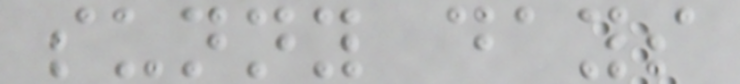sunny days
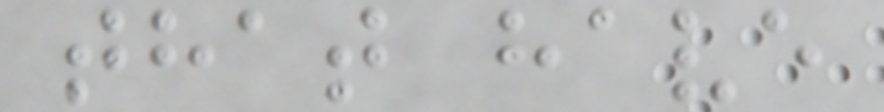that have
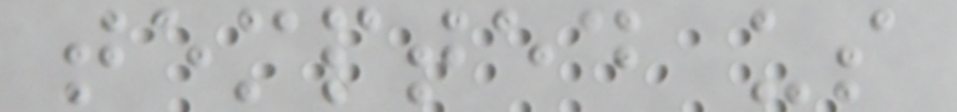tempted us
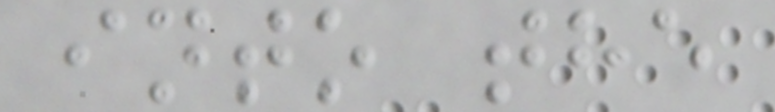into the
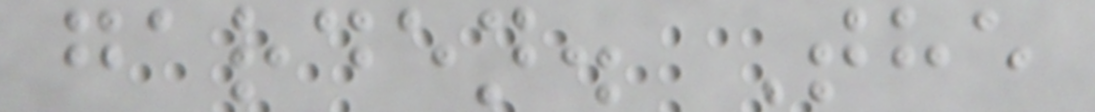garden. The
